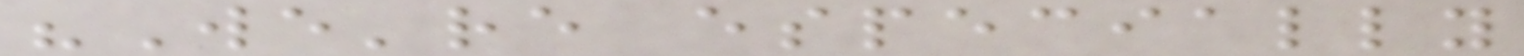"We're especially
